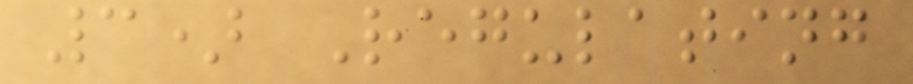3) Regulating
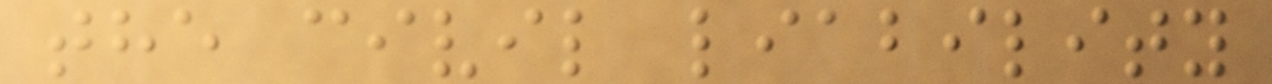the civil liability
